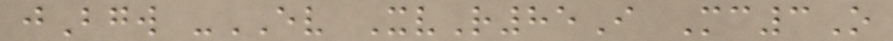jBgw -EV XvR85I Mc3O
